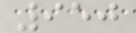950
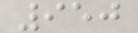950
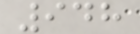948
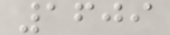1609
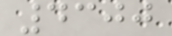4300
